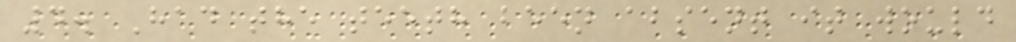4. Had the teeth been absent it would
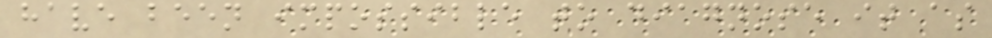have been impossible to diagnose it as
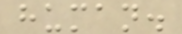human.
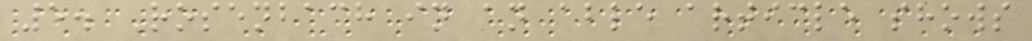5. Rosenbach in an able article shows
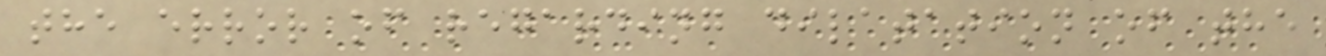the error of regarding dilatation of the
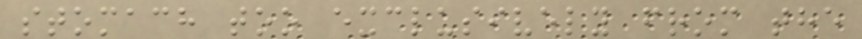stomach too exclusively from the
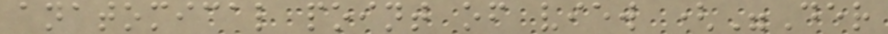anatomical point of view ("Der
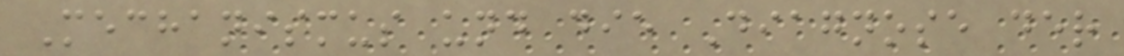Mechanismus und die Diagnose der
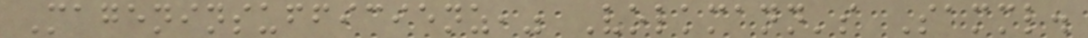Mageninsufficienz," Volkmann's Samml.
